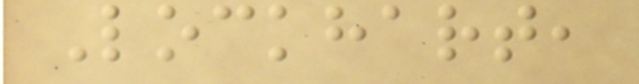Lockhart,
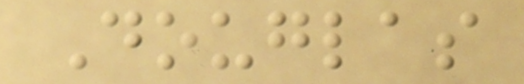Douglas
